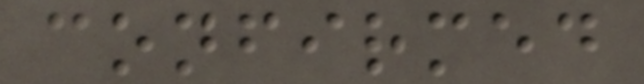confirmed
